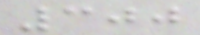300
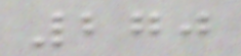270
